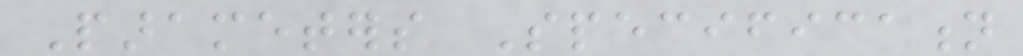Parameters Specification
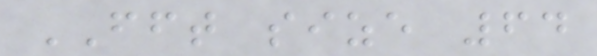FFT size 64
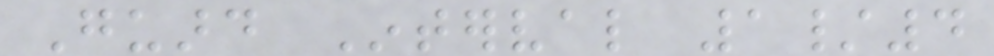Guard Interval 1/4
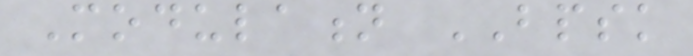Modulation BPSK
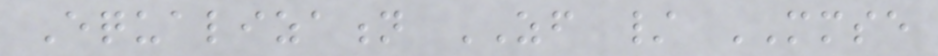Equalization ZF / MMSE
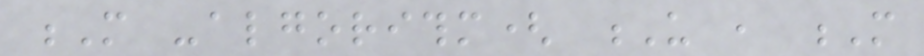M -algorithm( U , M
